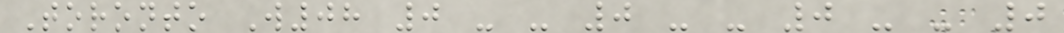Toronto W08 0 - - 0 - - 0 - - 0
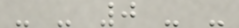- - 0 - -
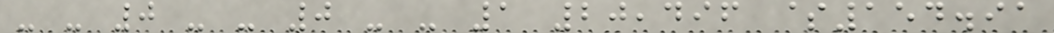- - 0 - - 0 - - 1 20,496 $154.91
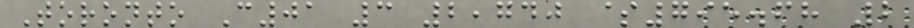Toronto C01 3 2,740 $795.68 2
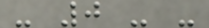- 0 - -
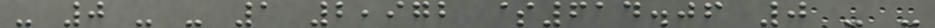- 0 - - 1 2,972 $614.06 0 - -
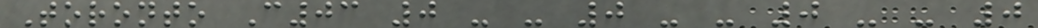Toronto C03 0 - - 0 - - 0 - - 0
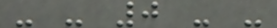- - 0 - -
